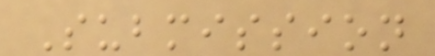Submission
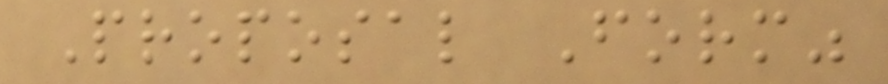Proposal Form"
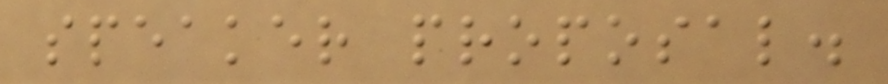speaker proposal.
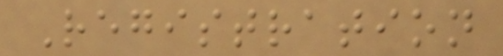Registration
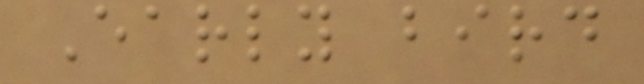Early bird
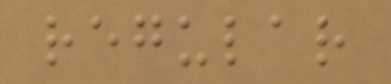regular
